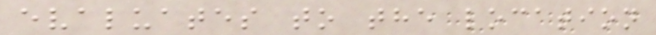evaluates to the location
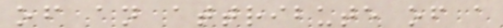of an attribute of a
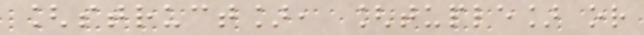[struct], [tuple] or
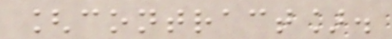[contract].
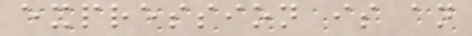expression is an
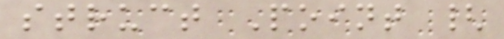struct Point {
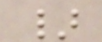}
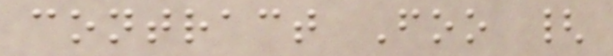contract Foo {
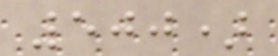500)
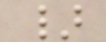}
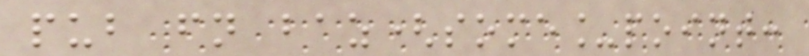pub fn baz(some_point:
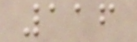116
